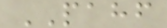PAHF
